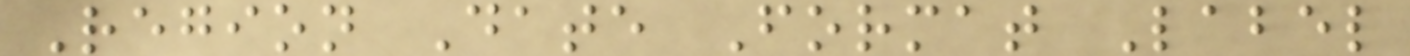Region Date Format Label
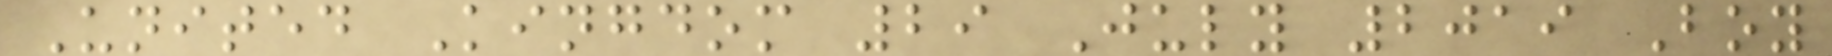United Kingdom 29 July 2019 Boy
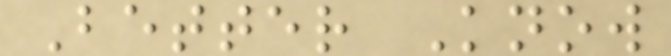Better Know
